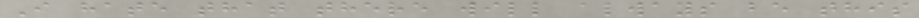I hate that there will always be this
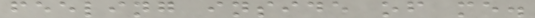feeling inside of me.
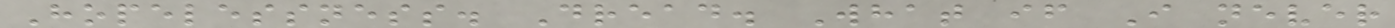Hopelessness. Dread. What if I never
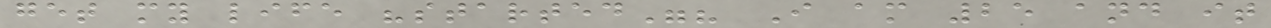get my life "started"? I am 25 and it
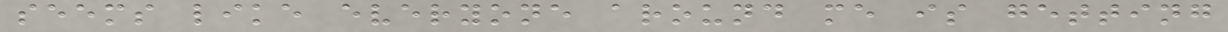seems like everyone around me is getting
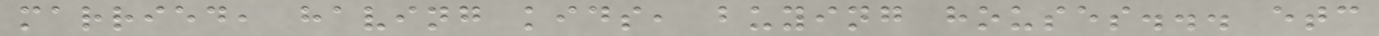married, having kids, buying houses... etc
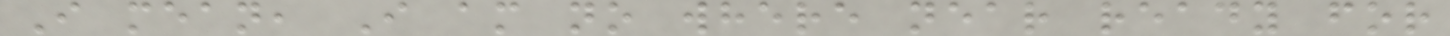I mean, I am no where near ready for
